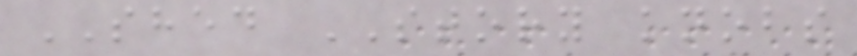SHED STORY knobs
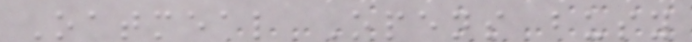Oatmeal Opens busy
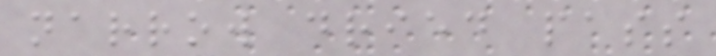narrow dried pass
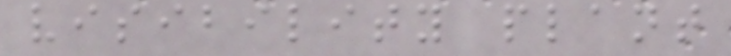visibility plant
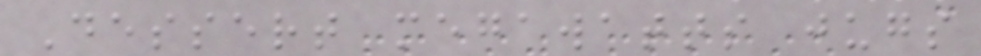Dessert megawatts jugs
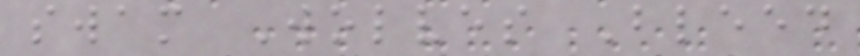swam Wolves Bleed
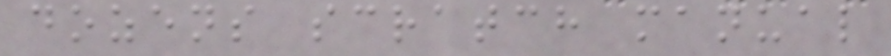dozens scratch manual
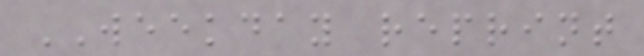WEEKDAY reprint
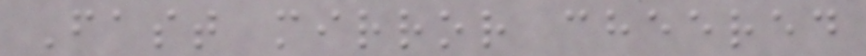Fast mirror cheered
